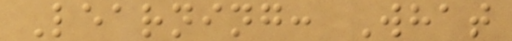Learning: What
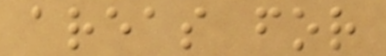areas for
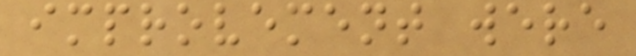improvement were
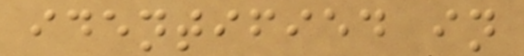identified in
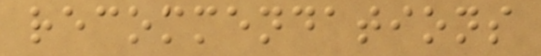recommendations
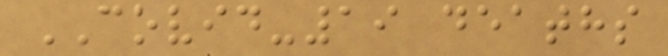COVID-19 deaths
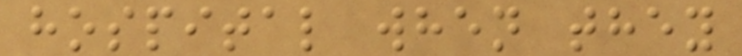hospital when they
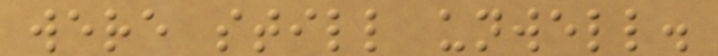were still unwell.
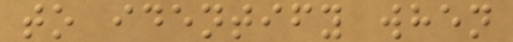to identify when
